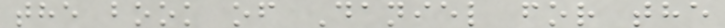the book of Daniel for the
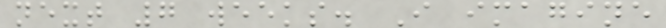next 7 weeks. I imagine
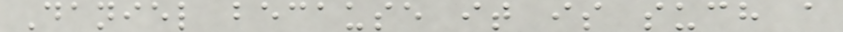Daniel because it is such a
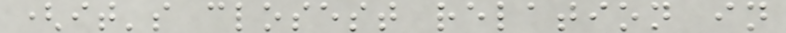(it's closest relation in
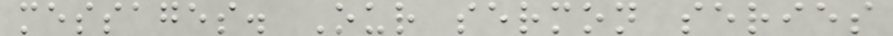messages. Our sermon series
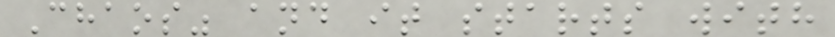Chaos" and it starts with
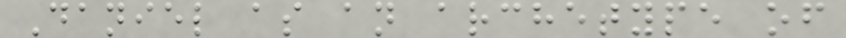Daniel as an archetype of
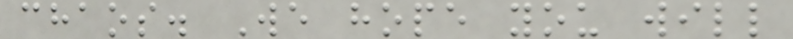chaos. We hope you will
